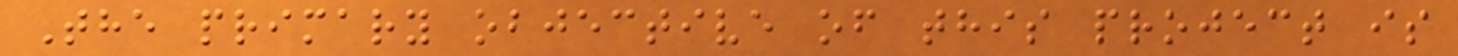The primary objective of this project is
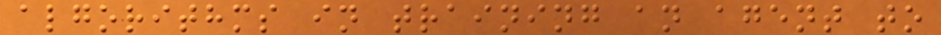algorithms in training an agent to
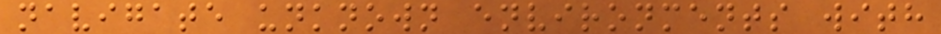navigate unknown environments with
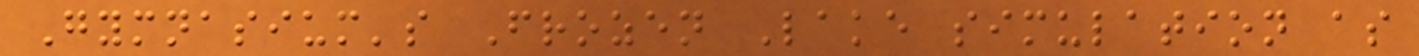Gymnasium's Frozen Lake simulation as
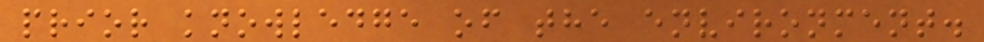prior knowledge of the environment.
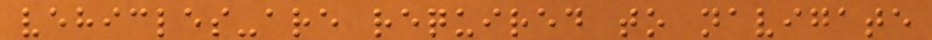vehicles-are required to navigate
